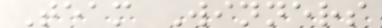Team Winners
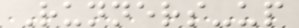Runners-up
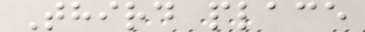Third place
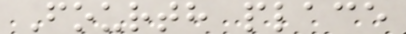Fourth place
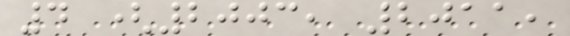4 (2003, 2011,
